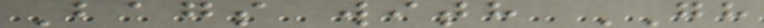Bags with GH
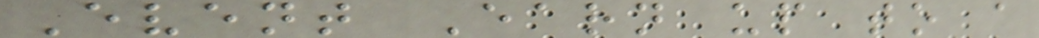Event Earn up to a
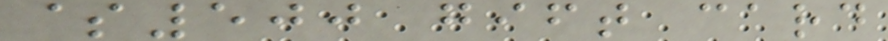$500 gift card
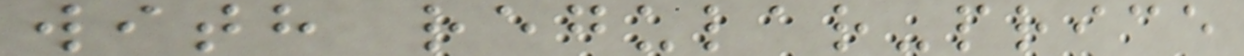with regular-price
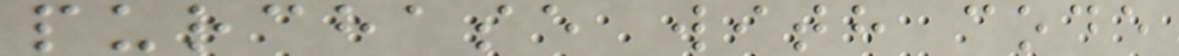purchase with code
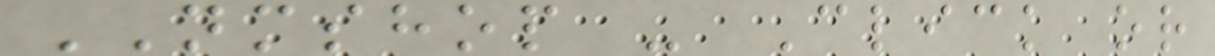NMSHOP - Click or
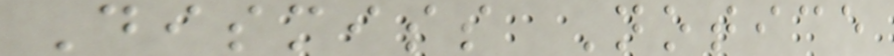Dismiss Notice
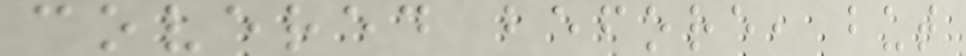covered before, but
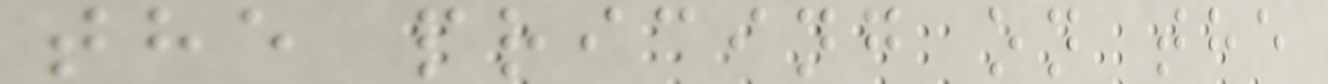the pricing on the
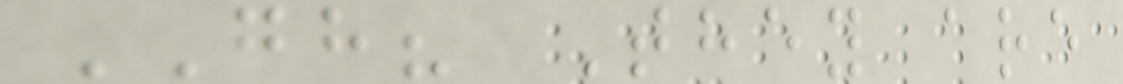GH? They are
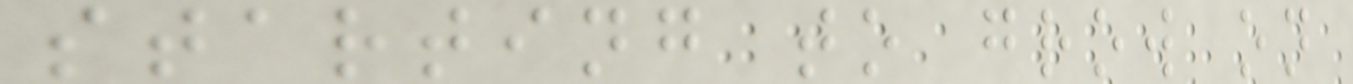starting to grow on
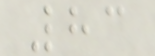83
